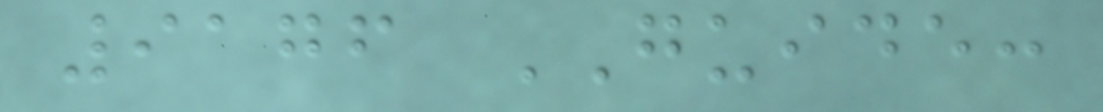9176 GUIDE:
